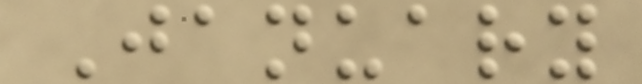January
